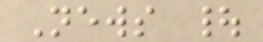News |
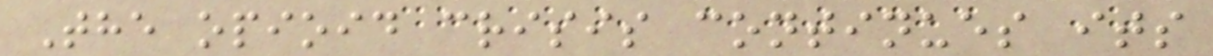The opioid crisis continues its
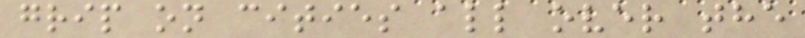grip on cities all over the
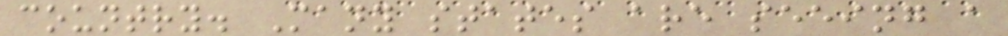country. Many states are seeing a
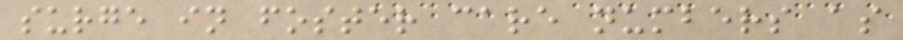surge in foster care numbers as
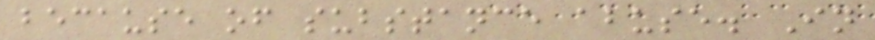because of substance abuse. In
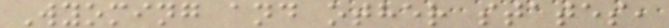Wyoming and other states,
